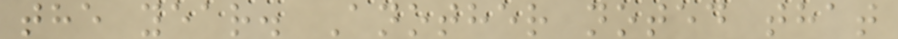the year. Another noted that
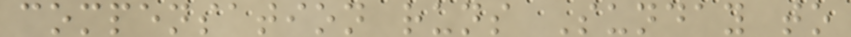compensation runs Sunday to
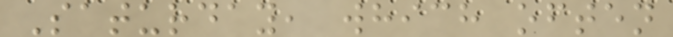Saturday, which often
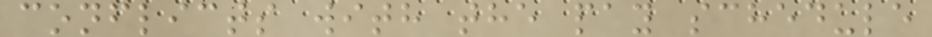conflicts with the pay schedule
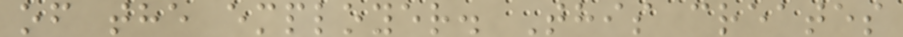of the employer. This creates
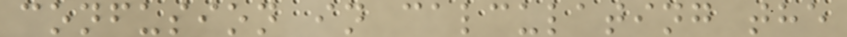confusion in calculating the
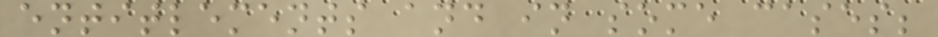entitlements and in some cases;
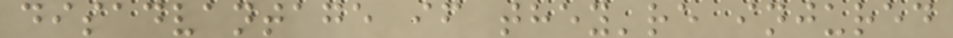disadvantage if they're injured
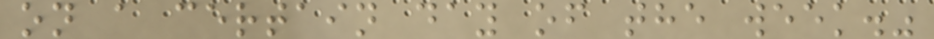on a certain day of the week."
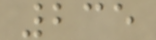235
